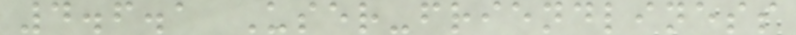4.6.1 User-friendliness
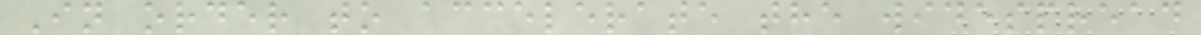In order to accelerate the widespread
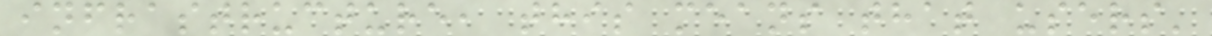infrastructure, this means that users'
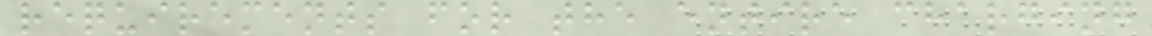requirements for the entire charging
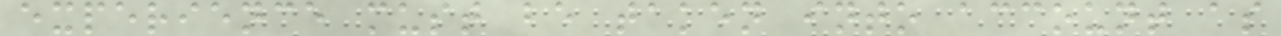experience must be taken into account as
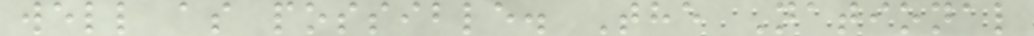well as possible. The National
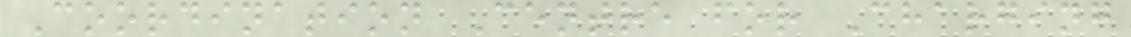Coordination Centre for Charging
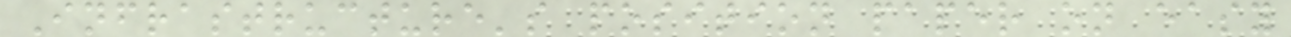Infrastructure's position paper on easy
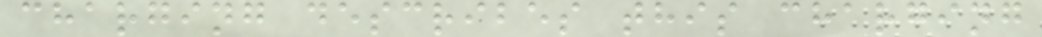charging describes this charging
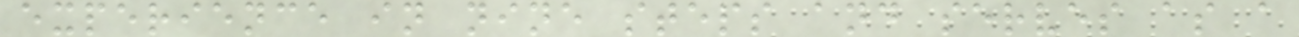experience in nine steps and serves as a
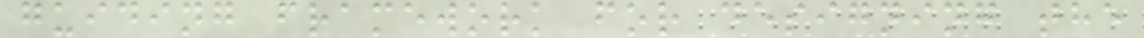guiding framework for designing the
